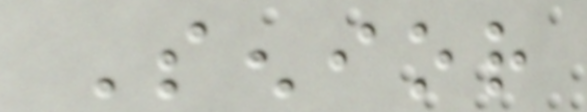Senior
